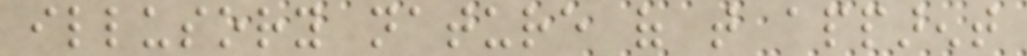illusory nature of that apparent
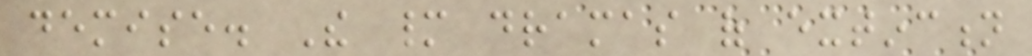demise. The many dramas of extinction
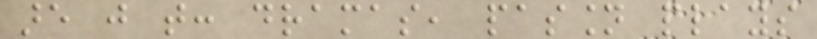are just that: dramas, passion plays
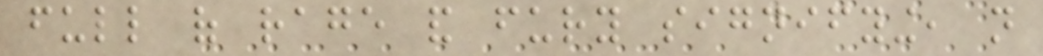full of rage and fury signifying, not
